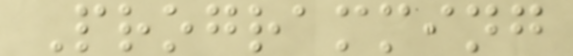Programming
